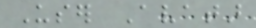User Avatar
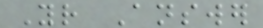Your Answer
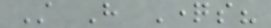Still Have Questions?
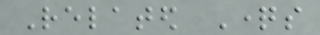Related Questions
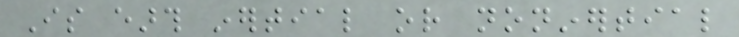Is earth inertial or noninertial
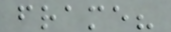frame?
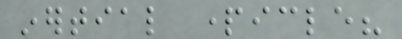inertial particle?
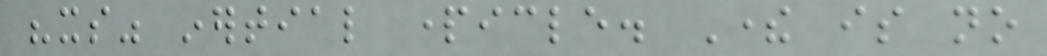"its" inertial particle. There is no
